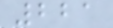221
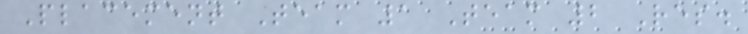Placement Team 1 Team 2 Res.
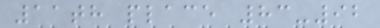11th place 83-92
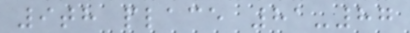9th place 81-87
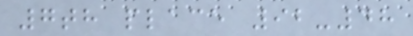7th place 92-48
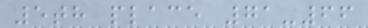5th place 71-66
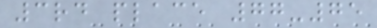3rd place 77-75
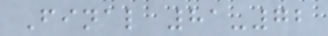Final 81-72
